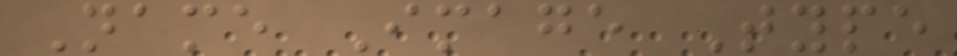Name Image Type
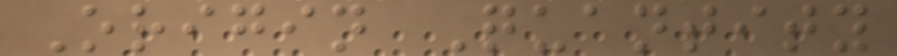Origin Quantity
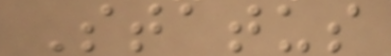Status
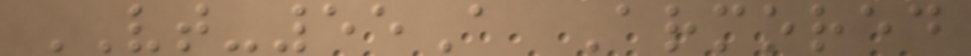VT-55A Armored
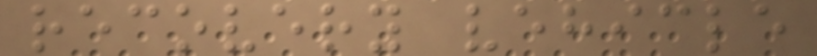recovery vehicle
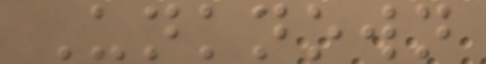Unknown
